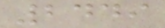2449
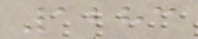1283
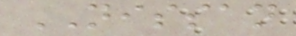NISSAN
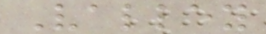Valley
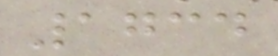1734
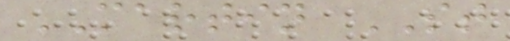MARTIN ST
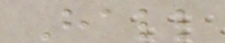Hall
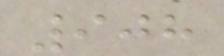908
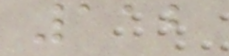112
